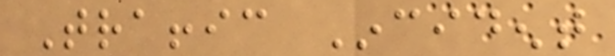Traffic Incident
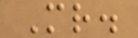Mr.
